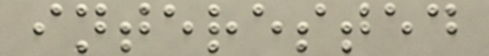interested
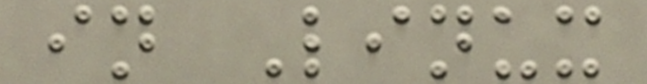in Linux
